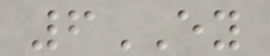6EY
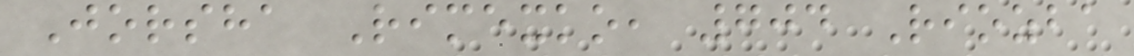Jorsha Rimexko, 704 Riozba
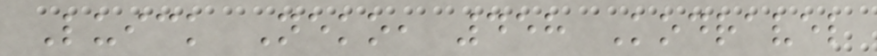Luick Neko, 458 Kodravel
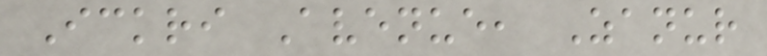Ickri Avenue, Zanur
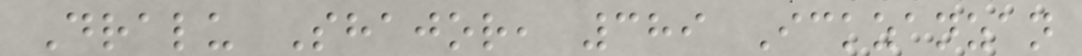Dralu Shajor, 389 Ickzanzan
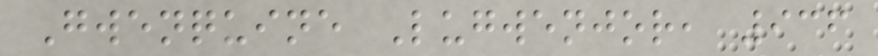Gwenquine Lugwenjor, 936
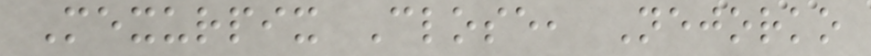Mexurpix Close, Nejorko
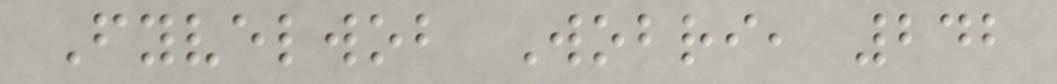Fyvelwob Wobri, 242
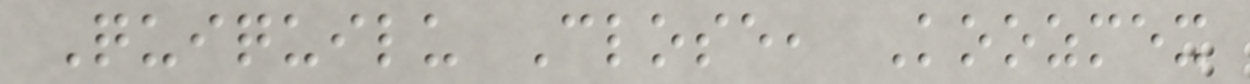Quiquilu Close, Koozmex
